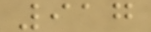917
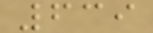639
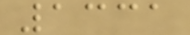1331
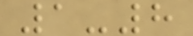1-8
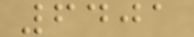6401
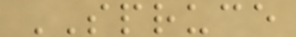SPRUCE
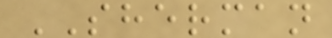SHERMAN
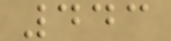443
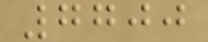7700
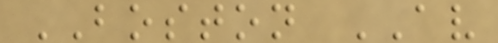BOSTON AV
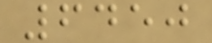6450
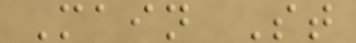Main St
